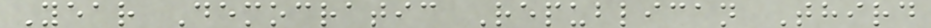Year Democratic Republican Third
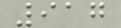917
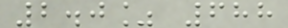2.0% 688
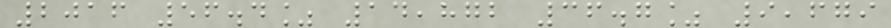2016 56.4% 14,872 36.7% 9,679
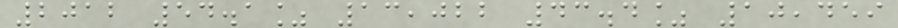2012 54.1% 13,022 43.4% 10,459
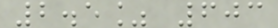2.5% 603
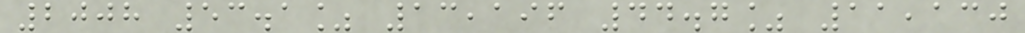2008 53.1% 13,196 44.7% 11,130
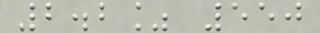2.2% 550
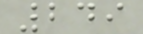249
